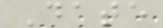Date
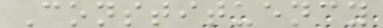Constituency
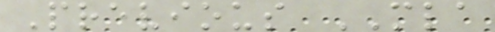Previous MLA
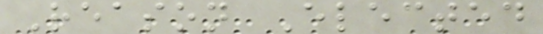Reason Elected
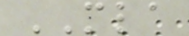MLA
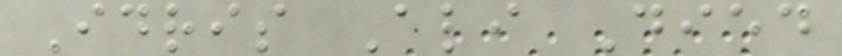Idris Ali Died
